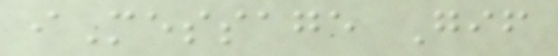iMessage Gif
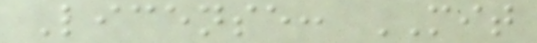License: MIT
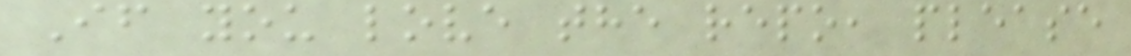If you love the repo, please
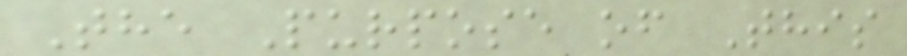The Purpose of This
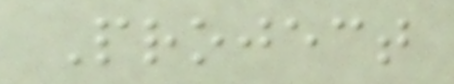Project
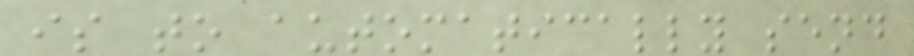is to automatically send
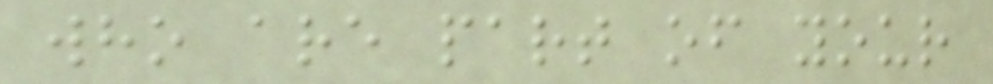who are part of your
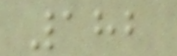182
